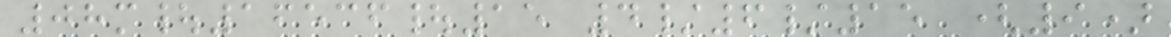08m|16536|15 4/6/15 (9)
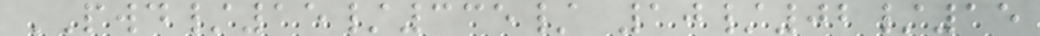PWD/15/335/ 10/02/15
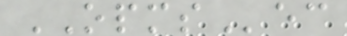OPMSec
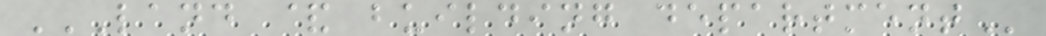LAND & BUILDING DEPARTMENT
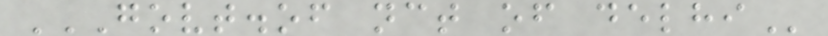GOVT.OF NCT OF DELHI
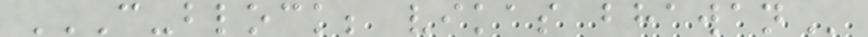C-BLOCK; VIKAS BHAWAN
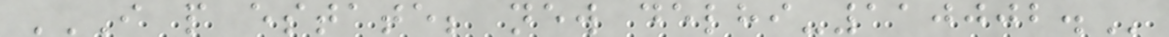I P ESTATE; NEW DELHI-110002.
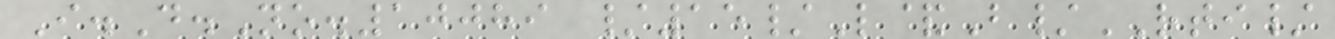I.D.No.10089 /15/L&B/RTI/
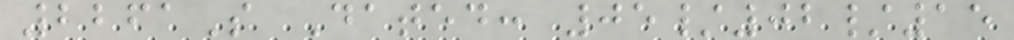2261S Dated: 05/02/15
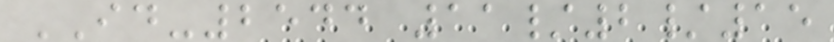ID-2544 11/2/15
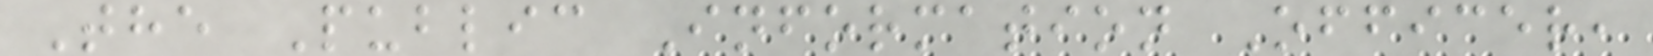The Public Information Officer,
